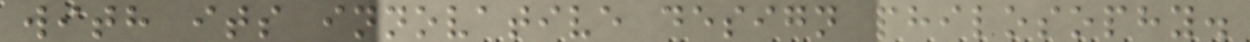with its innovative design philosophy.
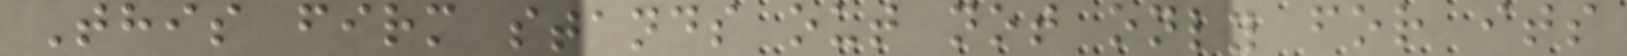This firm stands out not only for its
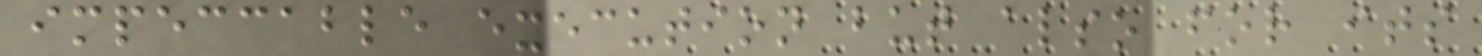impeccable execution but also for its
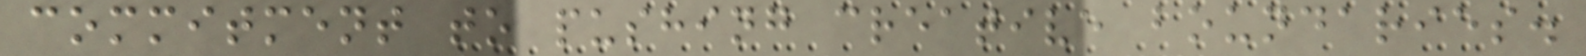commitment to pushing creative boundaries.
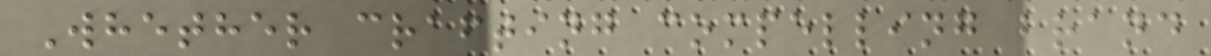Whether crafting compelling brand
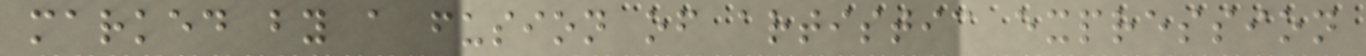marked by a fusion of artistic expression
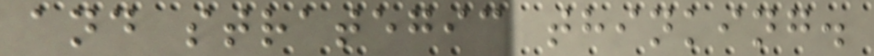and strategic thinking.
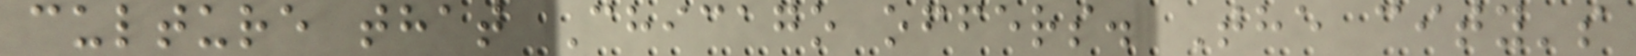culture that Chicago offers. The city's
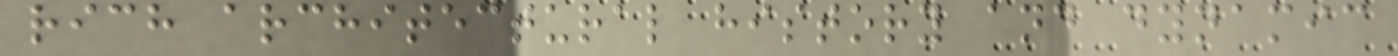rich architectural history and dynamic
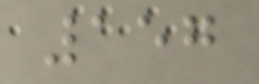157
